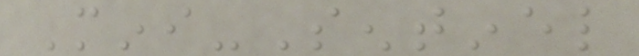Mini-Sentinel
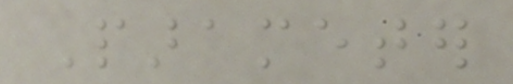Parameter
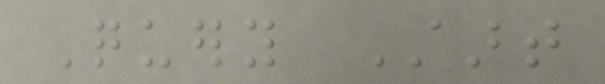Query Start
